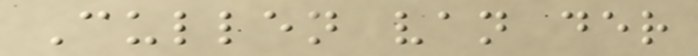Cullen van der
